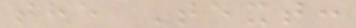the Text:
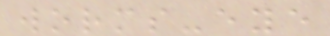worms-eye
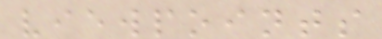viewpoints
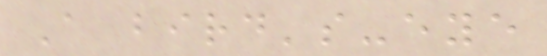A bird's-eye
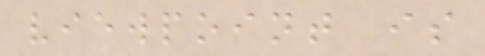viewpoint is
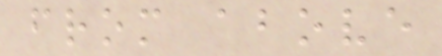from above
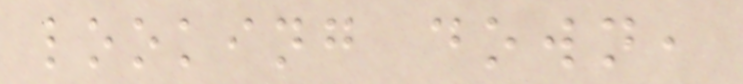looking down,
